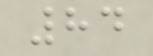84
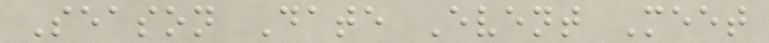Season Date Event Meet
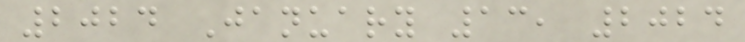2024 January 13, 2024
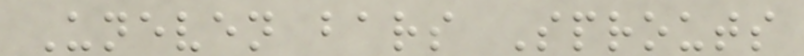Uneven bars Sprouts
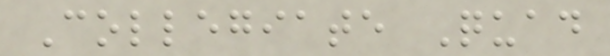Collegiate Quad
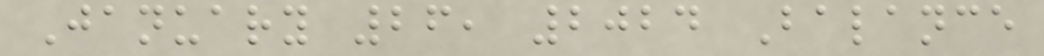January 26, 2024 Balance
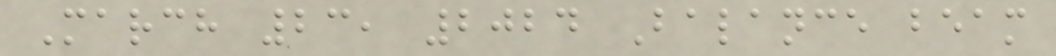March 23, 2024 Balance beam
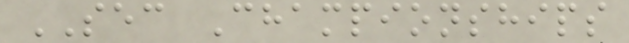SEC Championships
